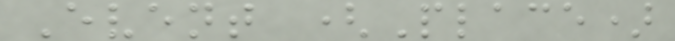Event (Place)
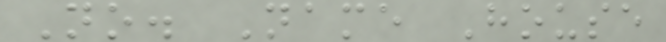No. Name House
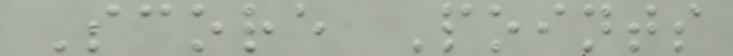Score Points
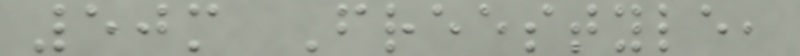50m Freestyle,
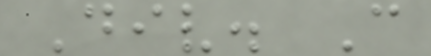Div. C
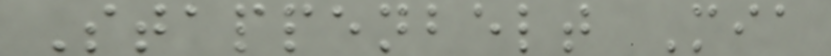Stappenbelt Mia
